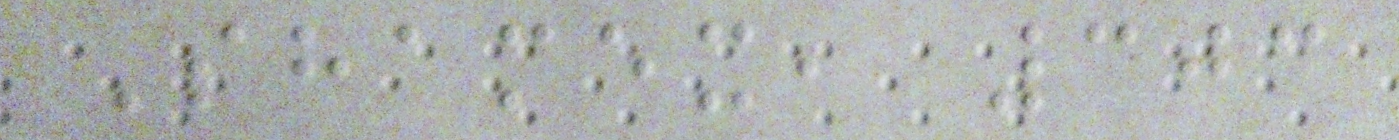Shamex, 303
